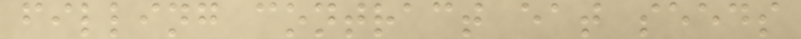filling contract eat seeds
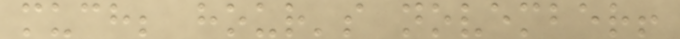much; hour's november!
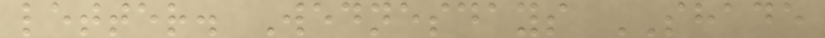letter. Wednesdays SHADE
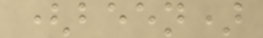(been)
